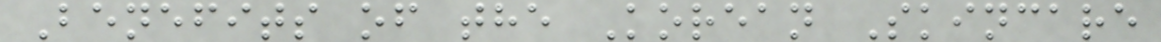Benefits of the Korean Skincare
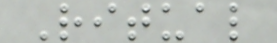Ritual
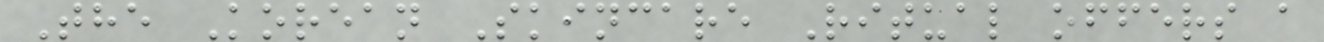The Korean Skincare Ritual offers a
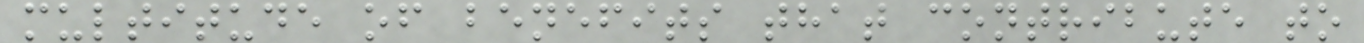multitude of benefits that contribute to
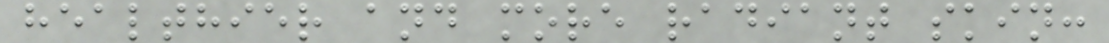healthier and more radiant skin:
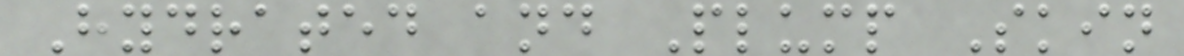Hydrated and Plump Skin
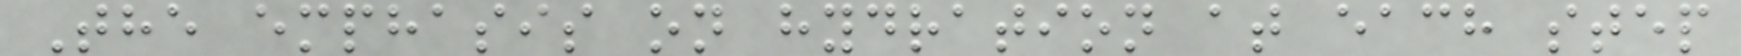The emphasis on hydration at each step
